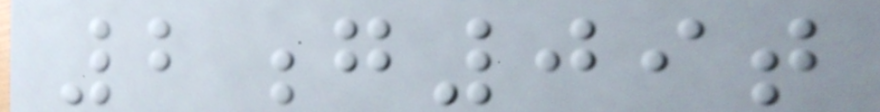2g09t
